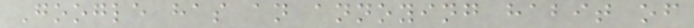Google has an annoying habit of
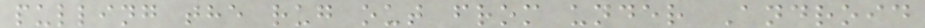pulling the rug out from under Android
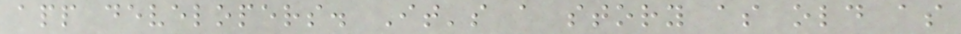app developers. It's a story as old as
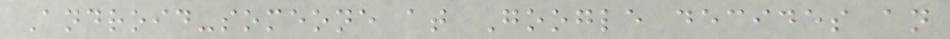Android-someone at Google decides an
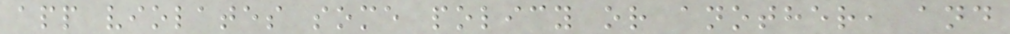app violates some policy or another, and
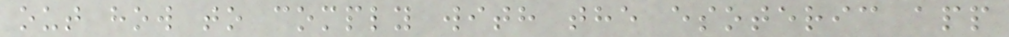out how to comply with the esoteric app
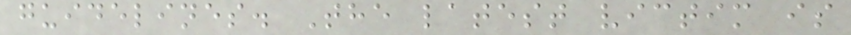guidelines. The latest victim is
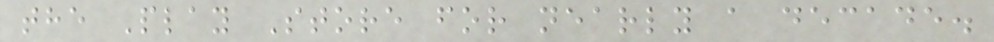the Play Store for nearly a decade.
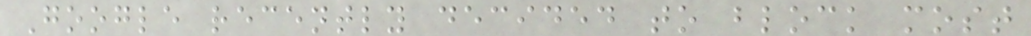Google recently decided to block most
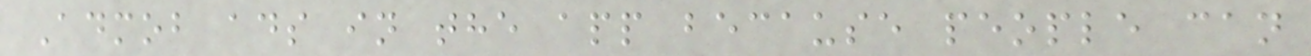Admob ads in the app because people can
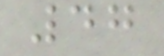47
